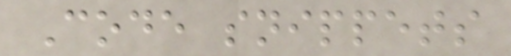Code snippets
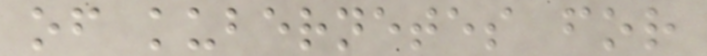of kubernetes for
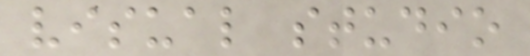visual studio
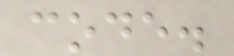code.
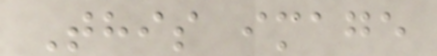This image
